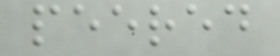peered
